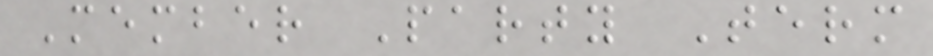Member Party Term
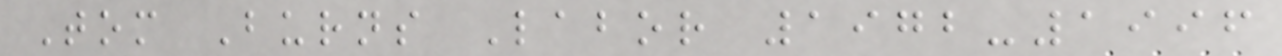Tom Burns Labor 1972-1996
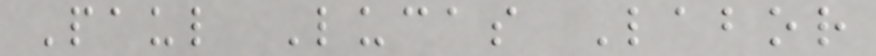Paul Lucas Labor
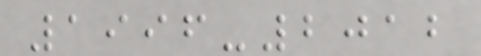1996-2012
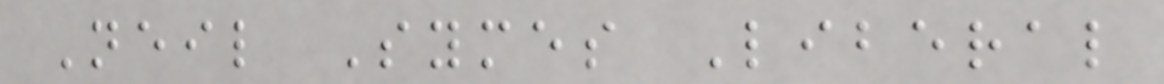Neil Symes Liberal
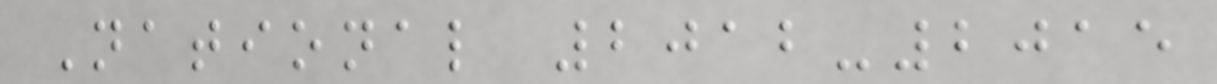National 2012-2015
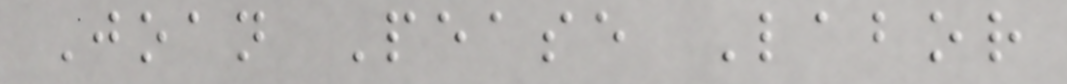Joan Pease Labor
